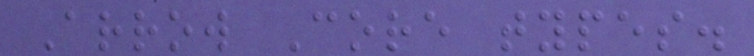Arrow Core types.
